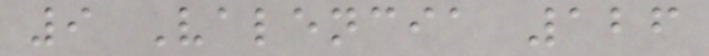9 Valencia 126
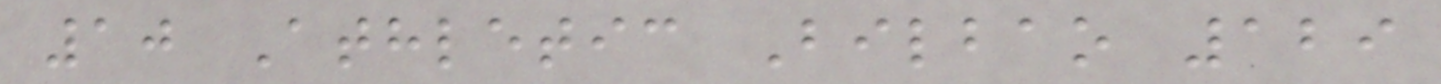10 Athletic Bilbao 129
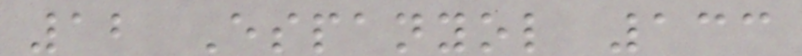12 Espanyol 133
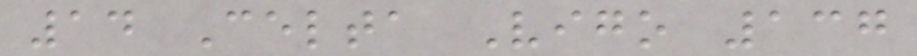14 Celta Vigo 137
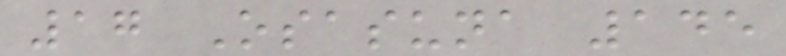17 Osasuna 145
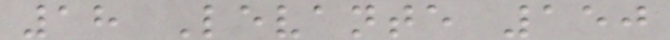18 Levante 150
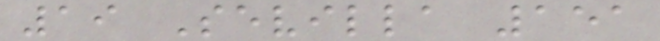19 Sevilla 151
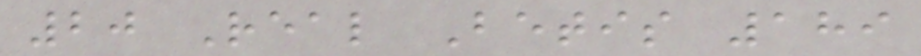20 Real Betis 189
